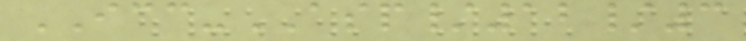ICC-ASP/12/3
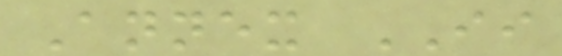Annex II
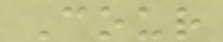Cour
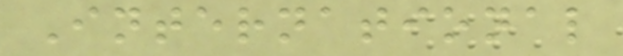International
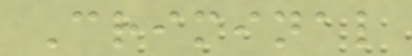Criminal
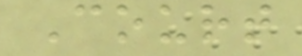Court
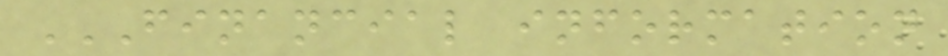FINANCIAL INFORMATION
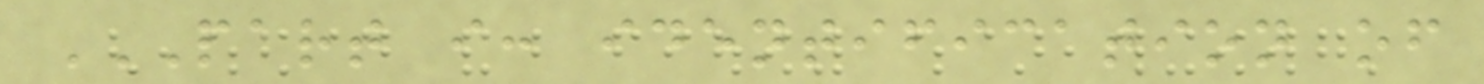PART I: IDENTIFICATION OF
